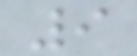9
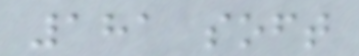181 soft
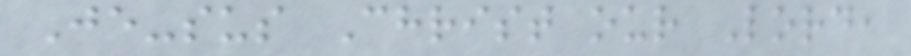Je-sus Christ our Lord,
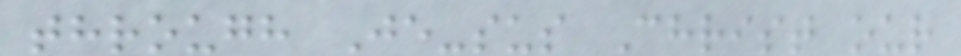through Je-sus Christ our
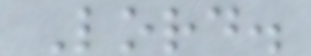Lord.
